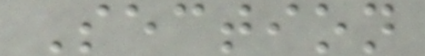Section
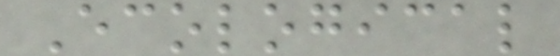Ecological
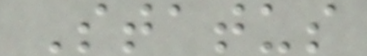Status
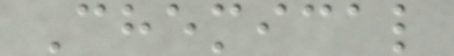Chemical
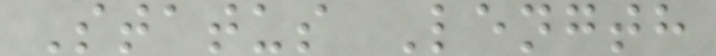Status Length
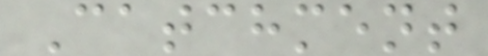Catchment
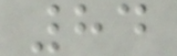84
